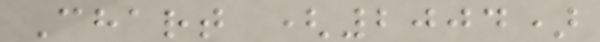Chart (2004)
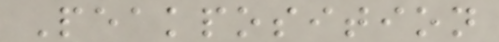Peakposition
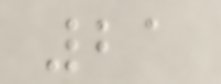21
